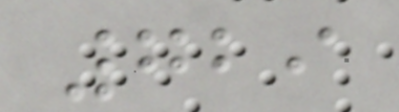729
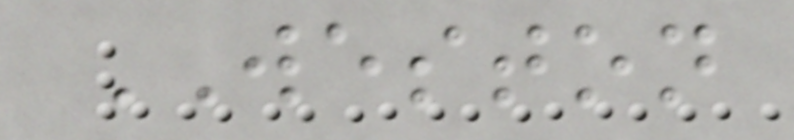WESTON
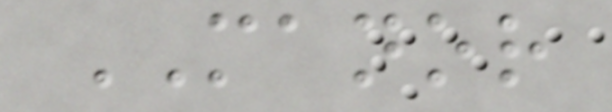MANOR
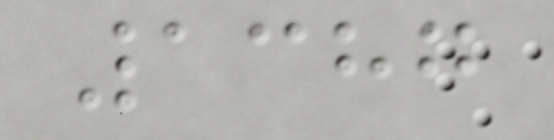1387
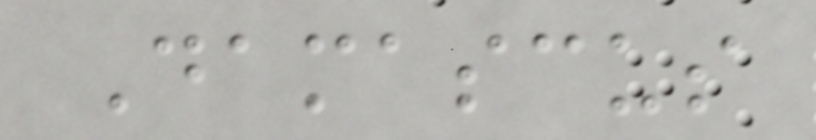Damascus
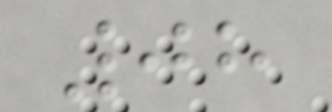08
